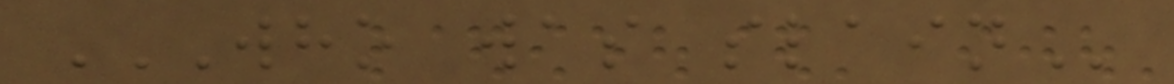WHO WAS SLAIN
